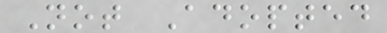Not Adopted
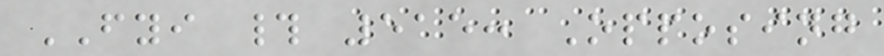FYI # 515: Opposing
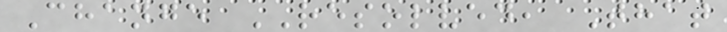Change RESOLVED, That
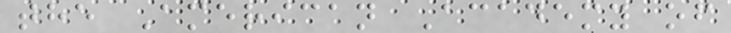the American Academy of
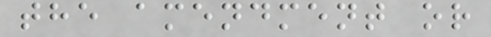the amendment or
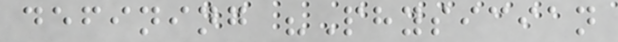defining "Physician
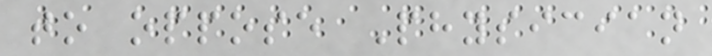to oppose Physician
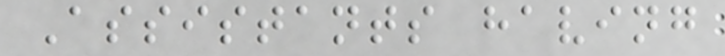Assistants having
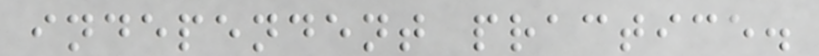independent practice.
